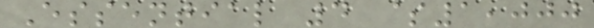Essential 4 $1,000
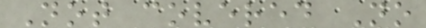Not covered No
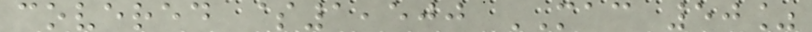covered $1,500 MAC 50%
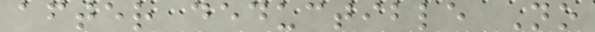after deductible No
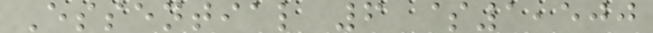Essential 6 $1,500
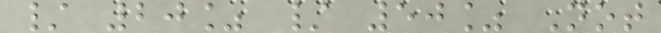/ 20% / 50% Not
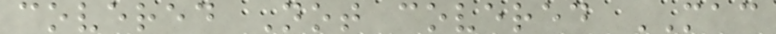covered Not covered MAC
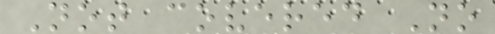Not covered No
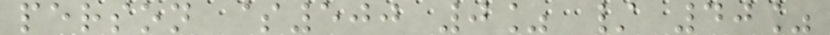person $500 0% / 40%
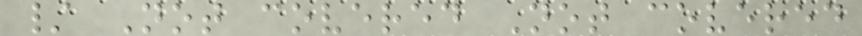/ Not covered Not covered
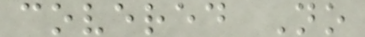covered No
